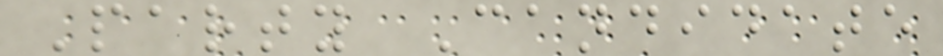Party Candidate
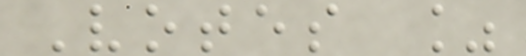Votes %
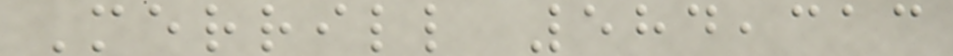Merrill 584,313
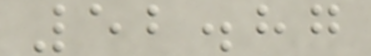52.87
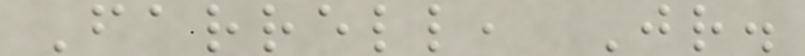Farrell, Jr.
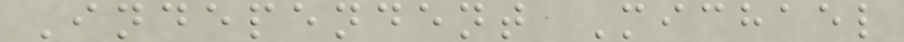Independent Michael
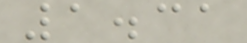1.31
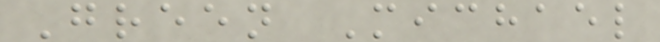Green Michael
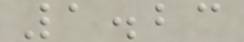1.23
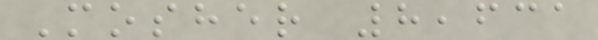Mosher 8,631
